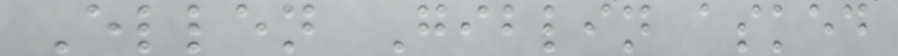Ellen Giblin asked
